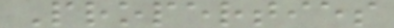Properties
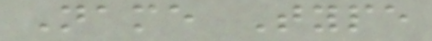Name Type
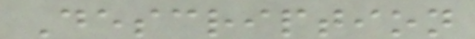Description
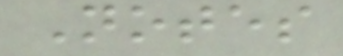Notes
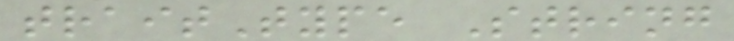traitType String
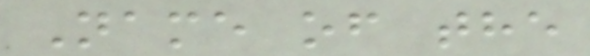Name of the
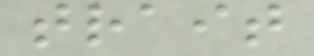trait
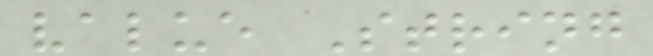value String
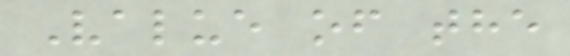Value of the
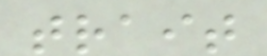trait
